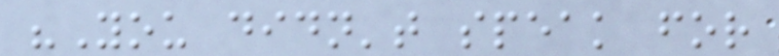"You didn't speak for
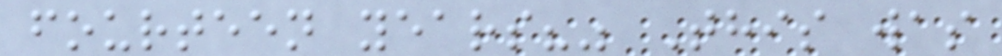fourteen years?" This was
